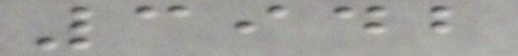3942
